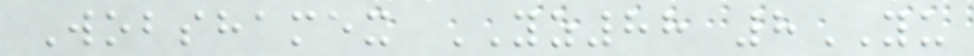Wobshamex YZ88 8YU
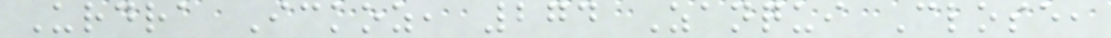Urdra Ickoz, 274 Zanqui Close,
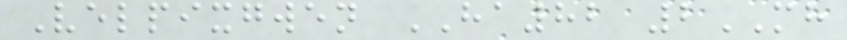Velpixgwen HA82 2MH
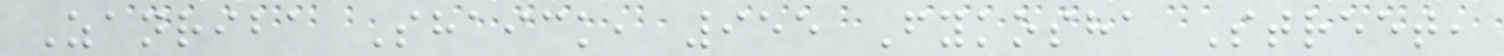Zanriba Shaick, 955 Fykosha Street,
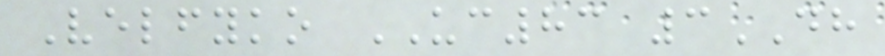Velfyko UC83 3DH
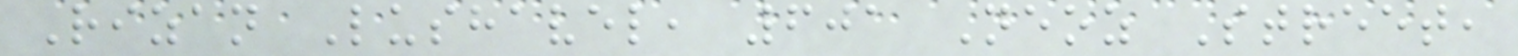Rizan Lushavel, 601 Neoz Street,
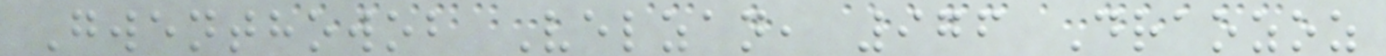Gwenthowob Velzan, 976 Draozoz
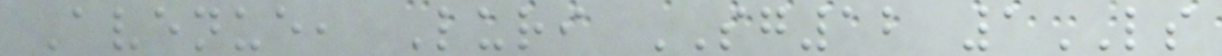Avenue, Luri SG12 1LS
